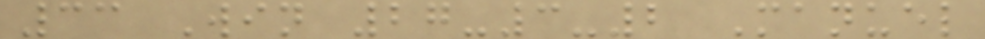33 Win 27-3-2 Manuel
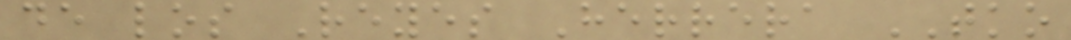de los Reyes Herrera TKO
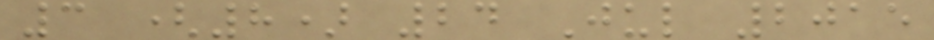3 (8) 24 Jul 2015
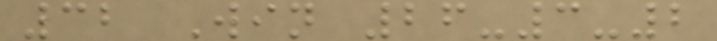32 Win 26-3-2
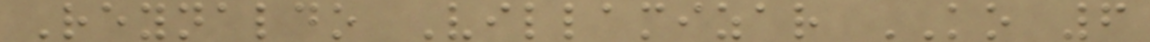Reynaldo Villamizar KO 6
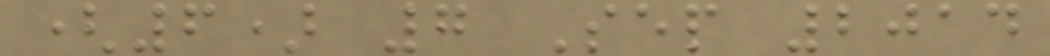(6) 7 Sep 2014
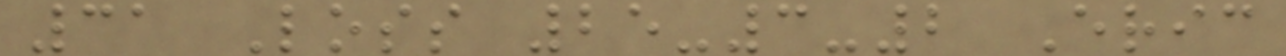31 Loss 25-3-2 Eric
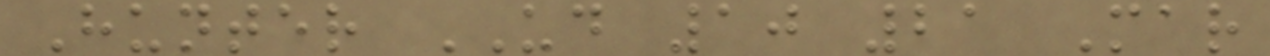Hunter UD 10 21 Mar
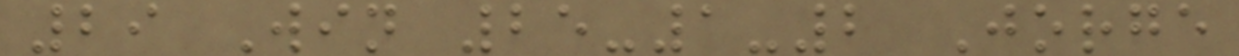29 Win 25-1-2 Jorge
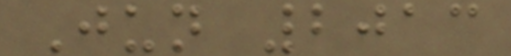Jun 2013
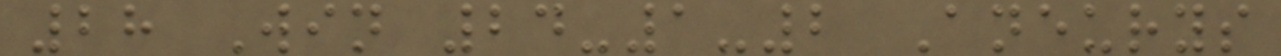28 Win 24-1-2 Aneurys
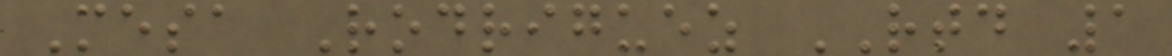Mesa Rodriguez RTD 1
